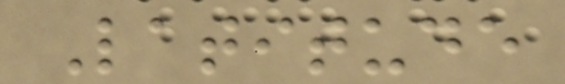Latitude
